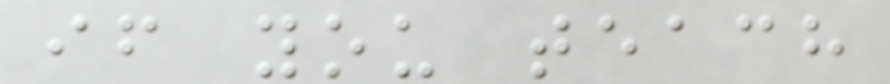if you teach
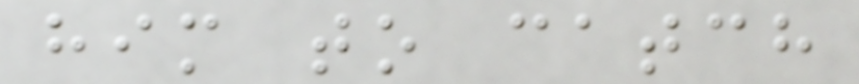him to catch
